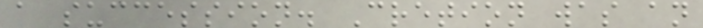a succession. Cretion was an
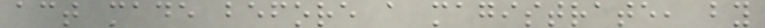act made before a magistrate, by
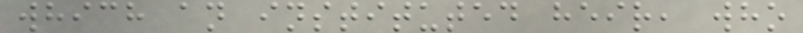which an instituted heir, who
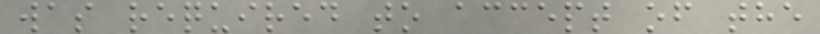was required to accept of the
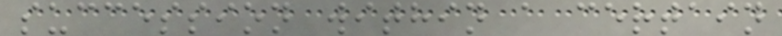succession within a certain
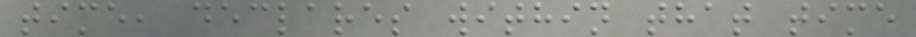time, declares within that time
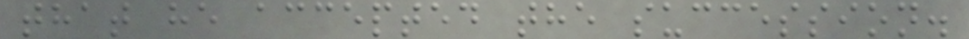that he accepted the succession.
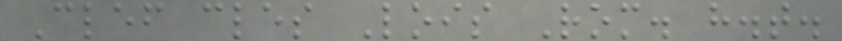Clef cles Lois Rom. h.t.
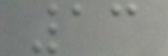13
